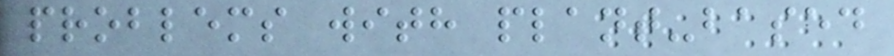problems with plant-based
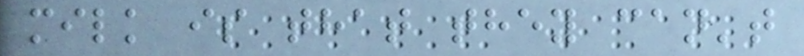milk is that they can't
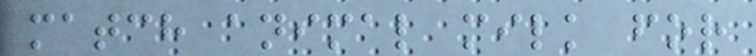match animal milk for
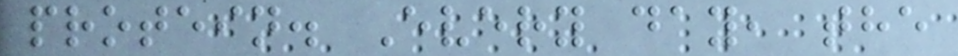protein. Every day, the
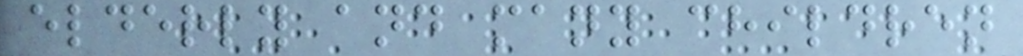elderly and many children
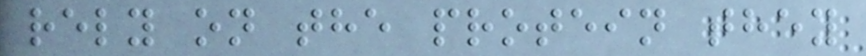rely on the protein they
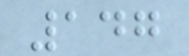147
